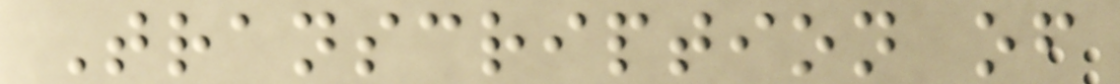Transcription of
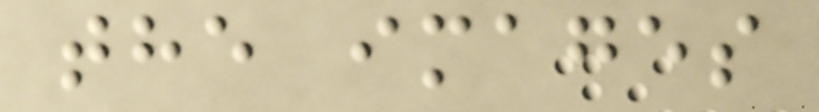the images
